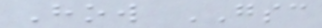How GSC
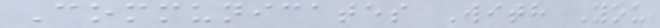Communicates With You
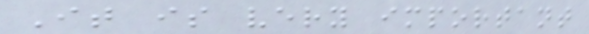It is very important
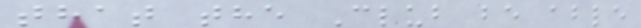that the Club be able
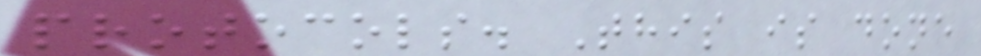protocols. This is done
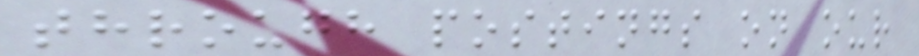through postings on our
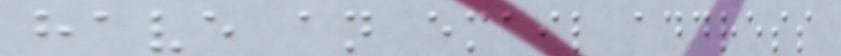have an email address
